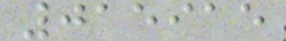015915
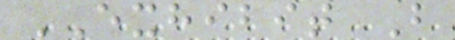EXHIBIT B
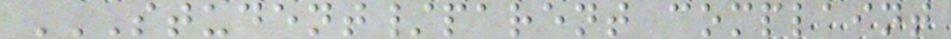STUDENT/PARENT COMPLAINT
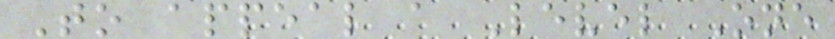To appeal a Level One
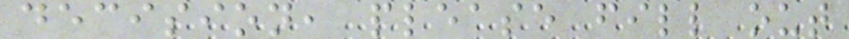decision, please fill out
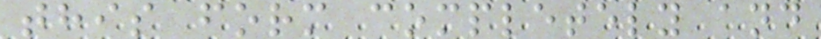this form completely and
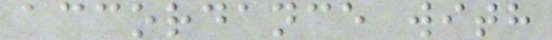accordance with
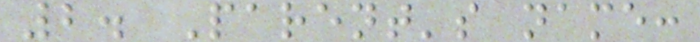2. Parent's name:
